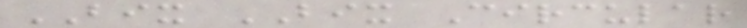BIX BIX Circular
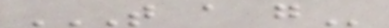T A G
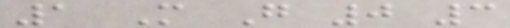1 M G 0 3
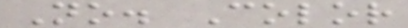No. Color
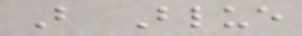B Blue
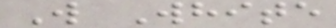W White
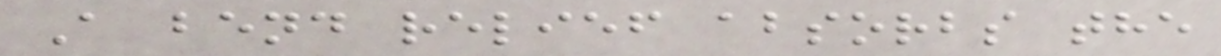A bend relief absorbs the
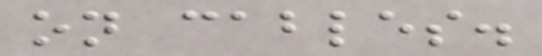on cables.
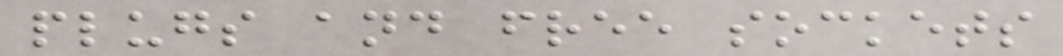plugs and free sockets
